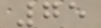75
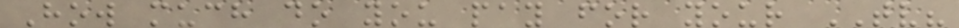How much do you pay for your TV?
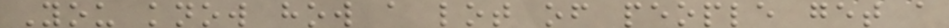You know how a lot of people get a
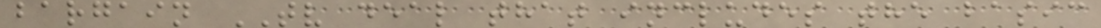bargain TV deal that includes the basic
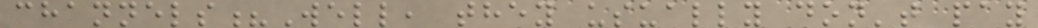channels?Well, they usually don't pay
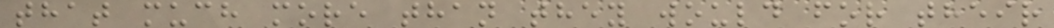that much more than they would for their
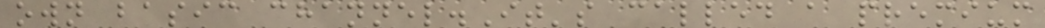own basic channel.It's called a premium
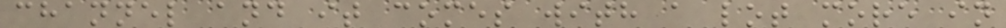channel and it comes with a lot more in
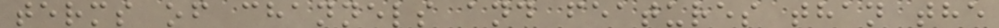terms of channels and features than the
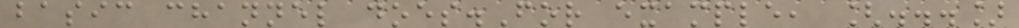basic channel does.For example, [...]
